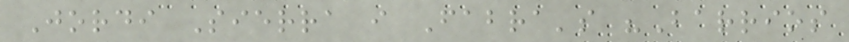Jordi Sierra i Fabra's "Barrios
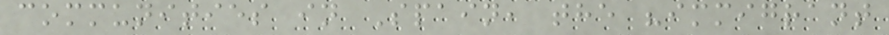communities in Spain, the "immigrant
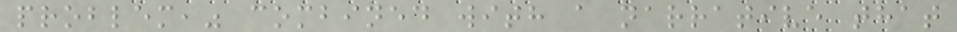problem," combined with a narrative that
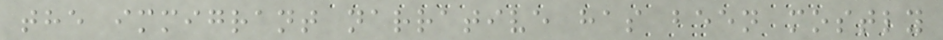the immigrant narrative has been mostly
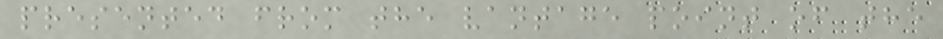presented from the vantage point of the
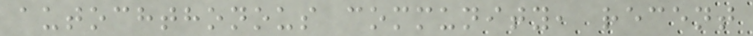autochthonous community, recent
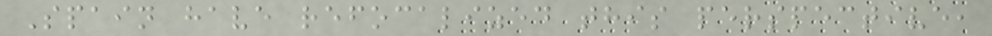Spain have refocalized this perspective,
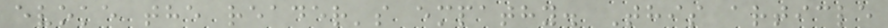evoke the reader's empathy. This article
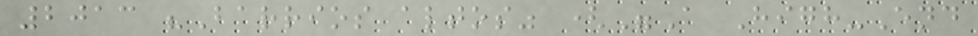2013 "Barrios altos" ("A High-End
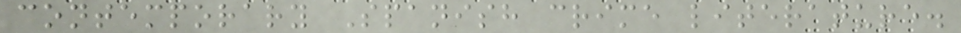contemporary Spanish crime literature.
